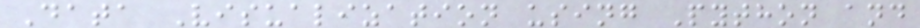Data Visualization using Python and
